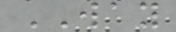WAY
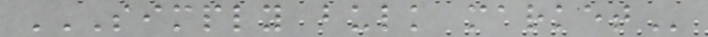SIMPLY BULK MARKET
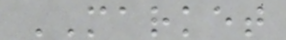MARKET
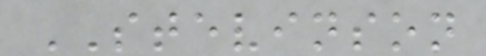STEVINSON
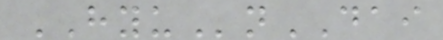HYUnDAI
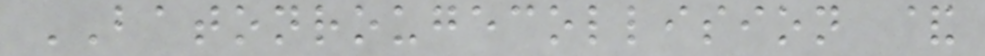BATONROUGECOLLISION &
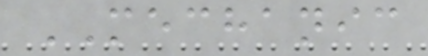MECHANIC
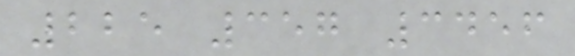225 357 3456
